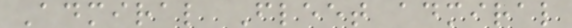Admiral Fleet admiral
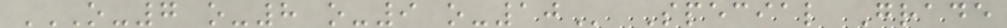O-7 O-8 O-9 O-10 Special Grade
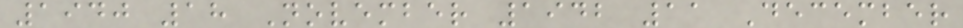1940 18 November 1942 11 December
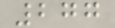277
